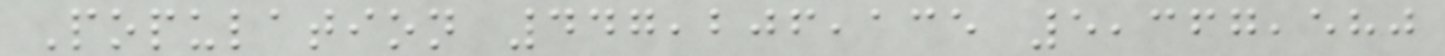Population 447,206,135 5,367,580
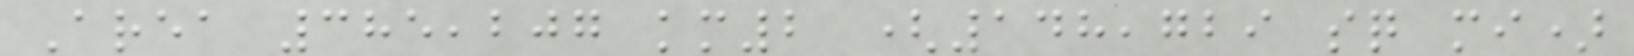Area 385,207 km2 (148,729 sq mi)
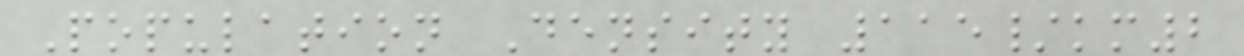Population Density 115/km2
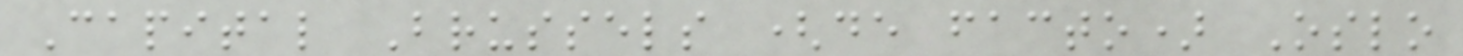Capital Brussels (de facto) Oslo
